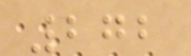272
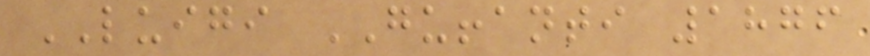LUIGI GUFFANTI 1876
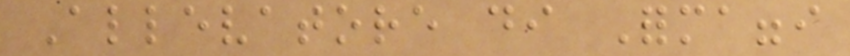Allevatore di Formaggi
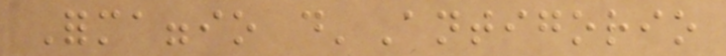Formaggio d'Antigorio
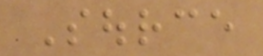Source
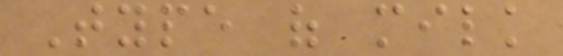Type of milk
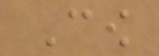Cow
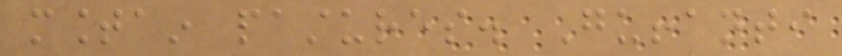mountain pastures. Guffanti
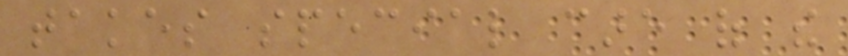takes special care of the
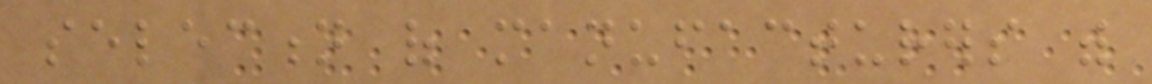selection of manufacturers with
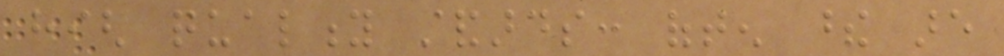high quality standards: often these are
